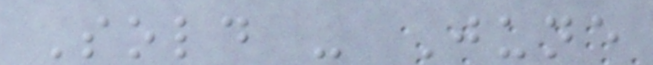Sold - June
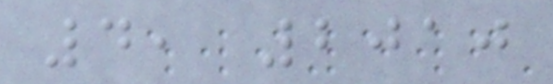4, 2010
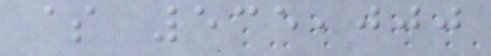$ 535,000
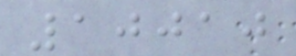10010
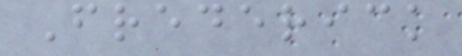Frederick
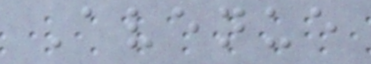Avenue
